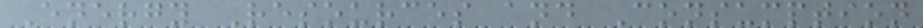Energy Resources and Consumption
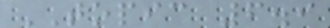TOPIC 6.9
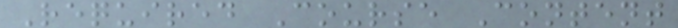Required Course Content
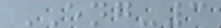ENG-3
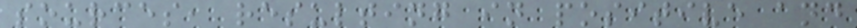sources, resulting in positive and
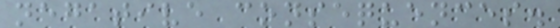negative consequences.
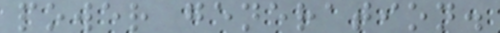power generation.
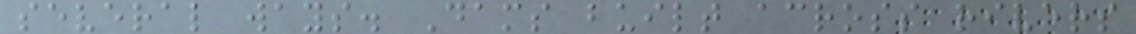several ways. Dams built across rivers
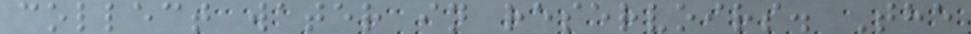collect water in reservoirs. The
